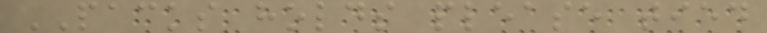PACKS holds please tied
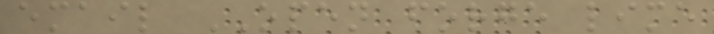email OPEN forge lime
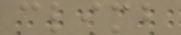climb
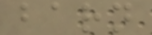barn
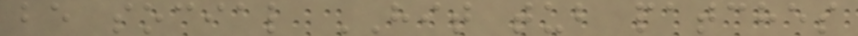be social HIT tub patches
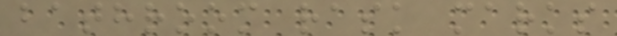bathroom rask marks
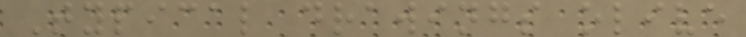Typical drawings olive
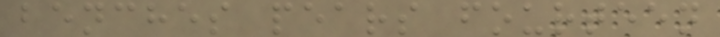benches pears fourteen
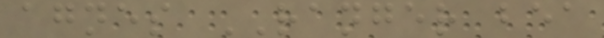agnes RANGER bea
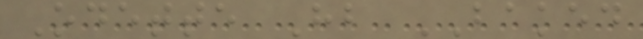Odette Hb BAKED
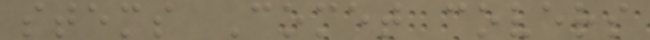stems Comet covers
